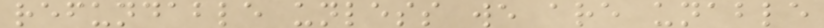refundable unless we are unable
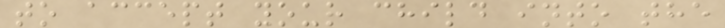to accept your child into the
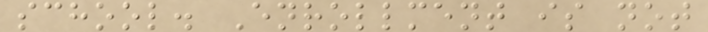school. Enrollment is not
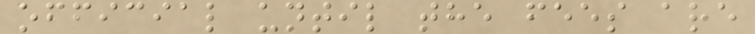official until the fees are
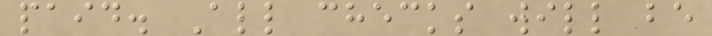paid. All checks will be
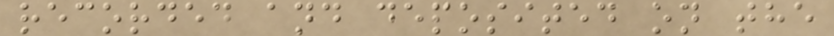recorded and deposited on the
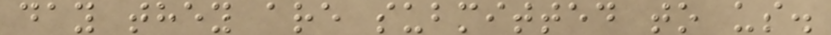day they are submitted to us.
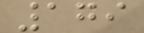179
